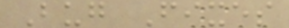Bug Fixes
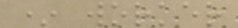* worker
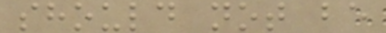should not be
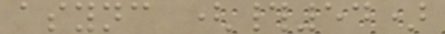async (#54)
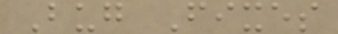Bug Fixes
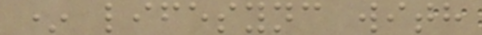* lifesync with
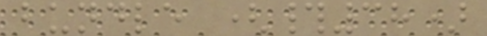bundle (#38)
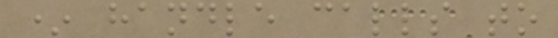* handle calls to
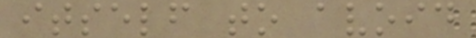itself to avoid
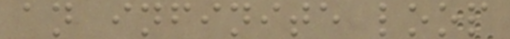an infinite loop
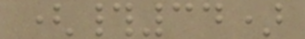(#34)
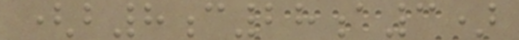(b8c28a3)
